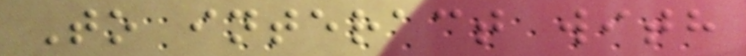To interact with
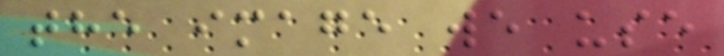the image we use
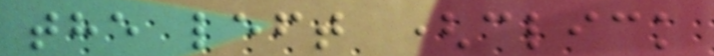the left (click
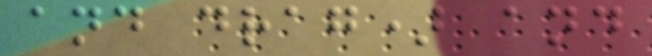and drag) and
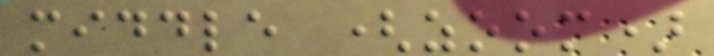middle (zoom)
